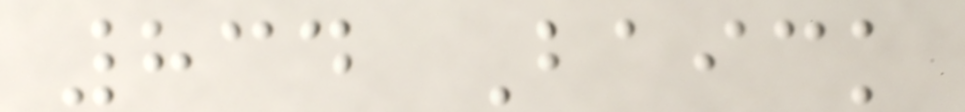834 Baick
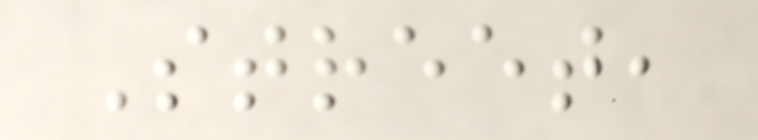Street,
